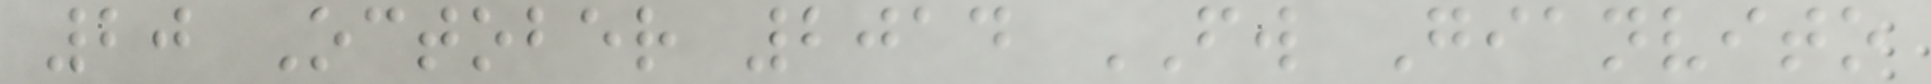20 October 2014 FW Gianvito
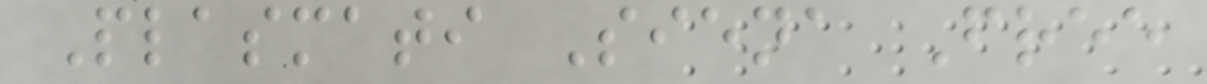Plasmati Siena Free
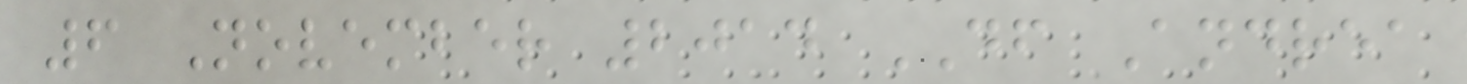6 November 2014 DF Andrea
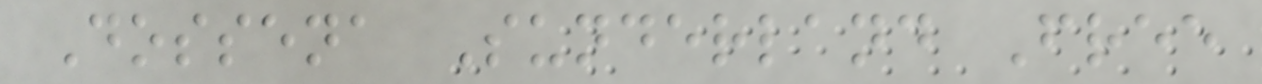Dossena Sunderland Free
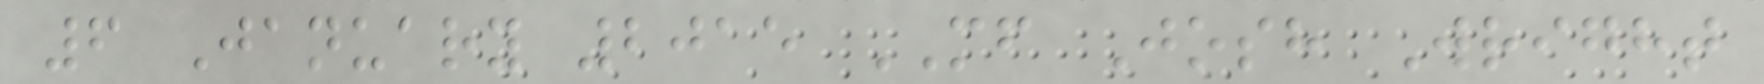6 January 2015 MF Josh Wright
